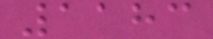1183
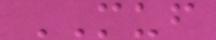MUF
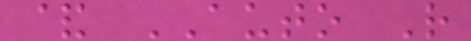& AUTO R
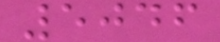5046
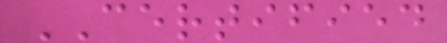CERTIFIED
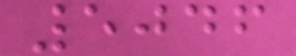5046
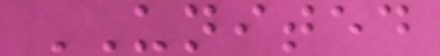UNITED
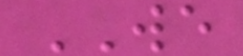WE
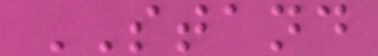STAND
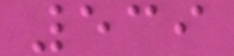539
